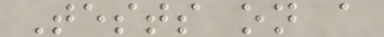Tests on a
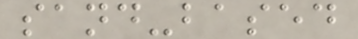sand-based
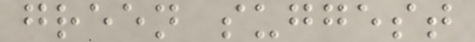green suggest
